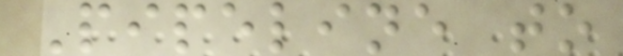Pipeline to
